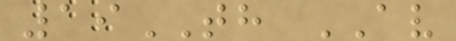19TH AV
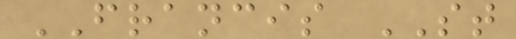FRANCIS ST
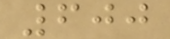600
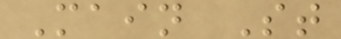Main St
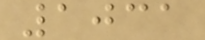1031
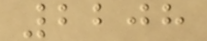2208
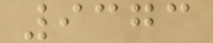9373
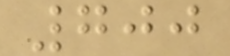700
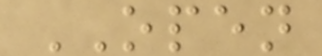OPEN
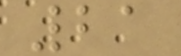21
